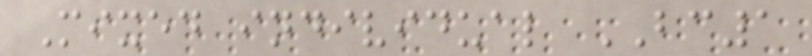Mixed individual BC1
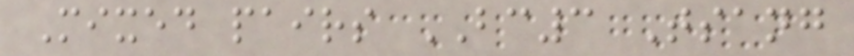Mixed pairs BC3 Tsang
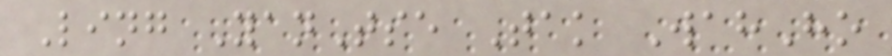Ling YanTse Tak WahHo
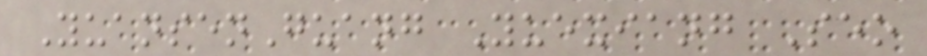YuansenGuang Yuexiang Seo
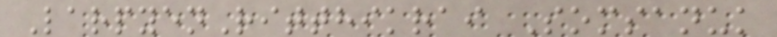LarpyenRitthikrai Somsanuk
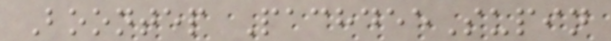Boontep PachdeeSupin
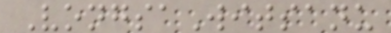VongsaWitsanu
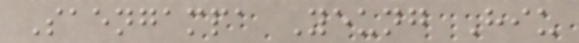Saengampa Yeung Hiu
